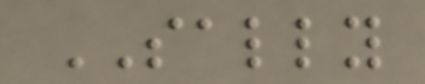SALLY
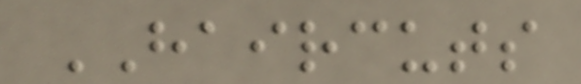HAIRCUTS
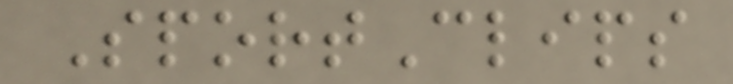SportClips
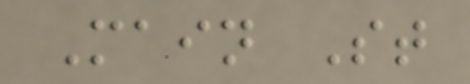Main St
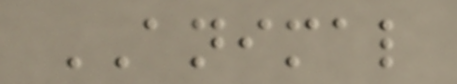ANIMAL
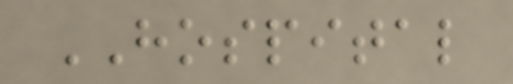HOSPITAL
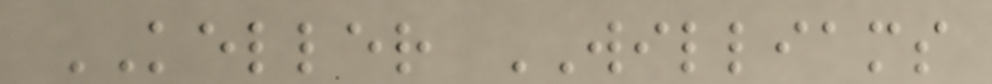KELLER WILLIAMS
